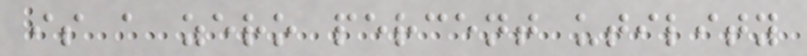is a zero percent utility
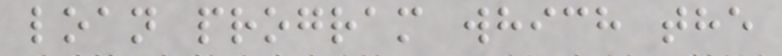loan program which the
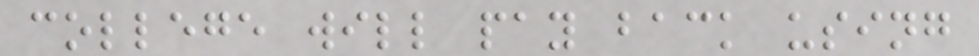college will pay back using
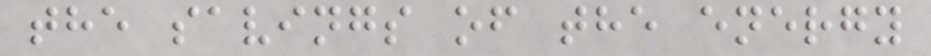the savings of the energy
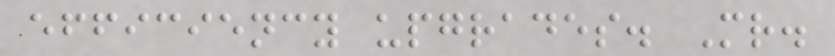efficiency upgrades. Mr.
